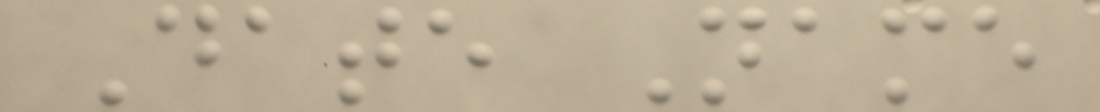Date Name
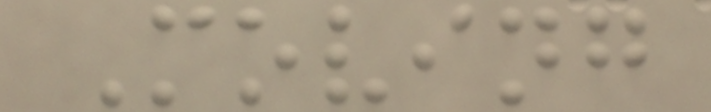Moving
